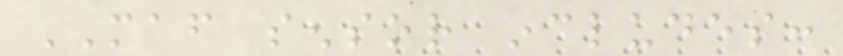MAF sensor includes:
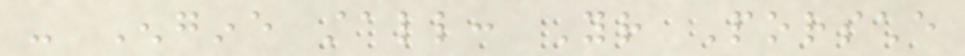- Engine stall: Your Porsche
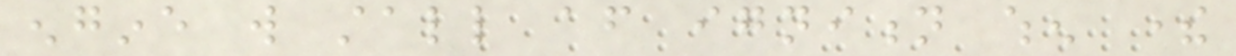engine will stall after ignition when there
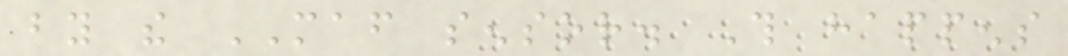by the MAF sensor. This happens
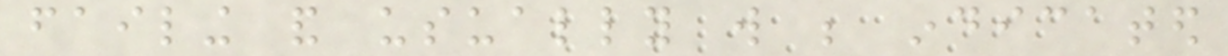failing and usually will be indicated
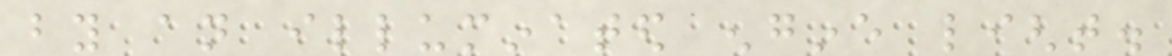by an illuminated engine light.
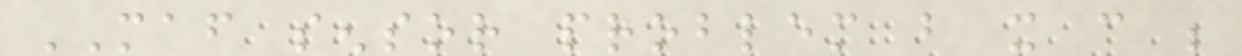MAF sensor problem but it can be
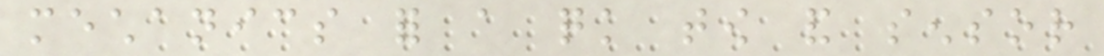mechanics for a quick tow and sensor
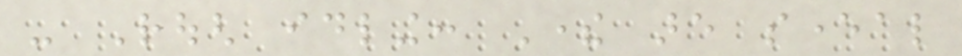- Rough idling: There are several
